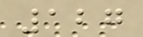127
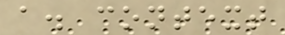a. context
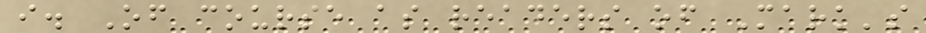i. Of course as readers of Mark's
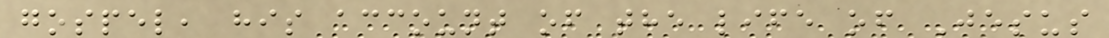gospel, his account of the life of Jesus
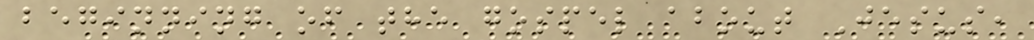beginning of the gospel about Jesus,
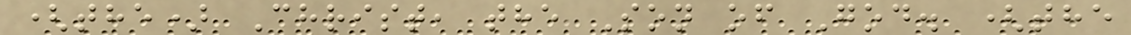(the) Christ, the Son of God. (the
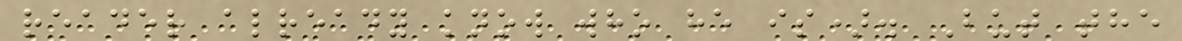reader already know who he is). But the
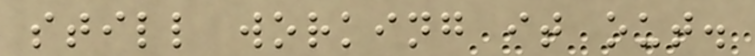still working it out.
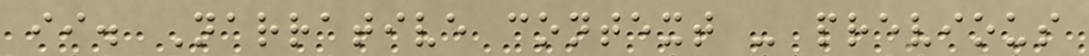ii. Narrative context - previous
